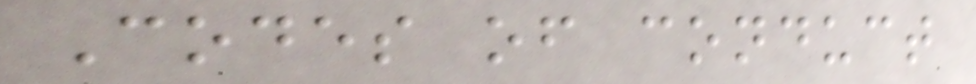Codes of conduct
